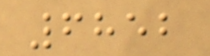6852
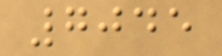7045
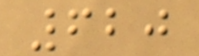620
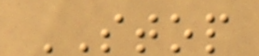STOP
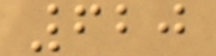620
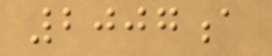2007a
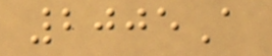2005A
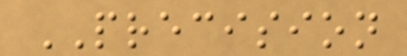PRECISION
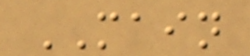MAIN
